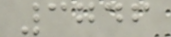3746
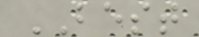BEST
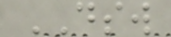DSW
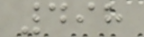498
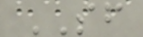SF
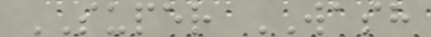SUPER WASH
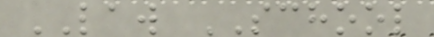LAW SCHOOL
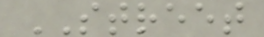STREET
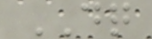DQ
